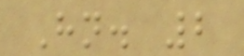Hn. 2
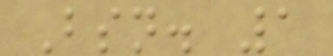Bsn. 1
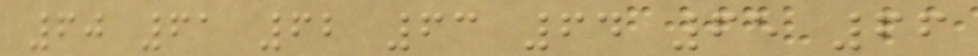60 61 62 63 64 65 66
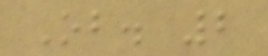Ob. 2
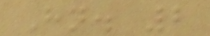Hn. 2
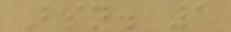Bsn. 1
